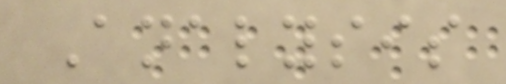Analysis
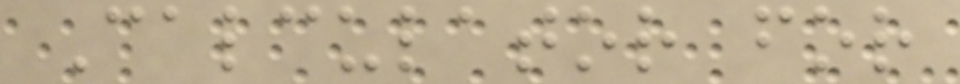Calculator for
